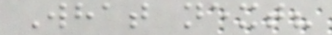What next?
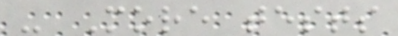- More tests
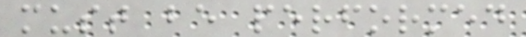must be performed
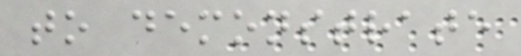to demonstrate
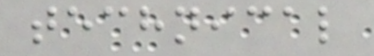technical
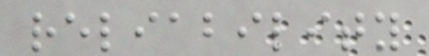reliability
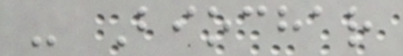- Biochar
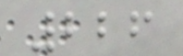226
